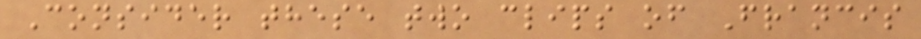Consider these two clips of Francis
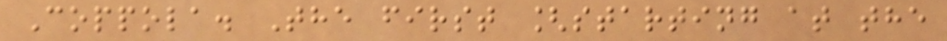Coppola. The first [starting at the
